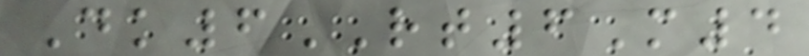Dk6RT6M4
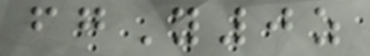fgY0z
